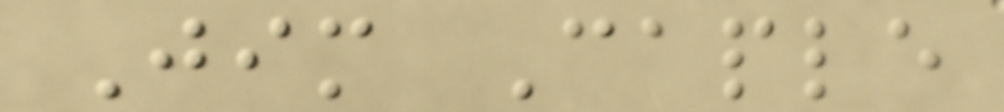Jim Caple
